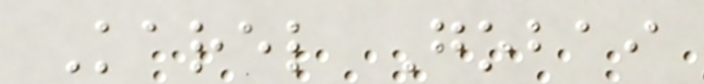Karel Gobai
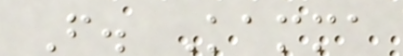F. Kamma
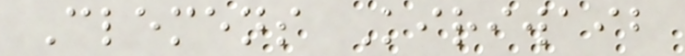Clemens Kiriwaib
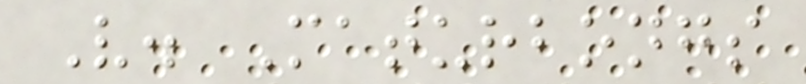V. Maturbongs
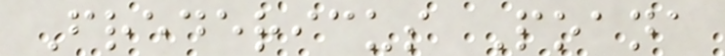Fredericus Poana
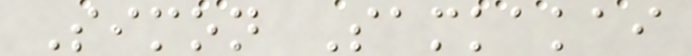Simon Samkakai
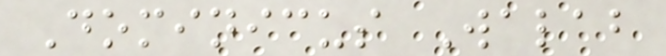Dominicus Walab
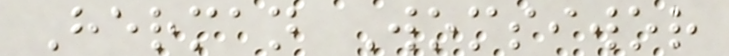Herman Womsiwor
